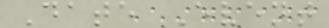Date Event
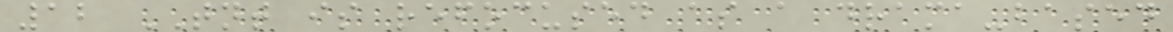12 TNT is refocused as a drama-based
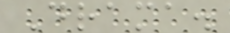Drama.
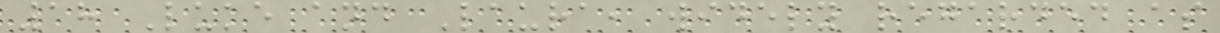18 Luke and Laura, widely regarded as
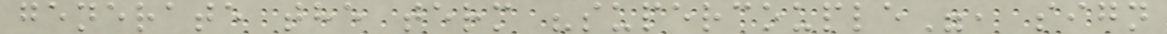generate the term "supercouple", sign
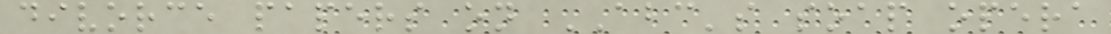divorce papers on ABC's soap opera
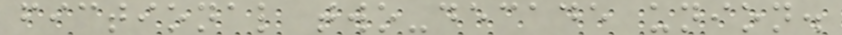fictional two-decade union.
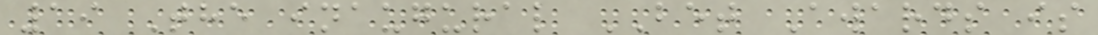19 The inaugural BET Awards is
